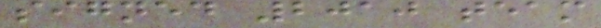signed 2010 team
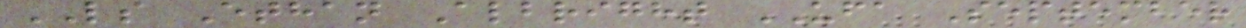LS Ethan Albright UFA September
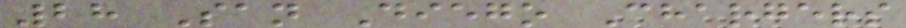28 San Diego Chargers
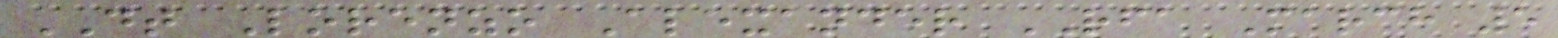DT Lorenzo Alexander RFA March 5
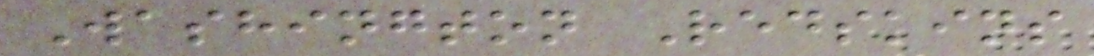Washington Redskins
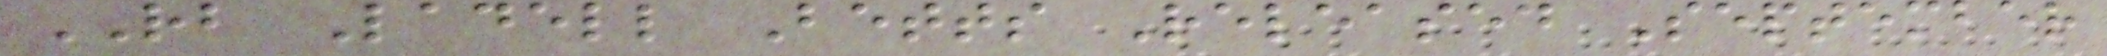RB Ladell Betts Released September
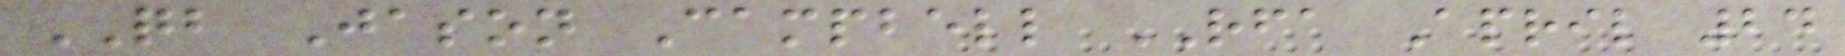QB Jason Campbell RFA April 24
